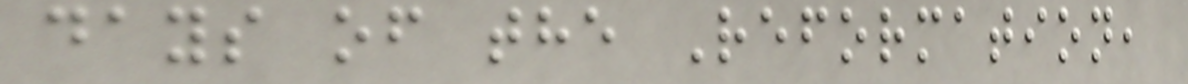days of the Reformation,
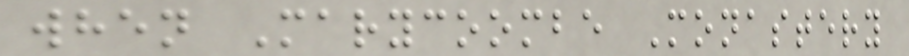when Marycoombe Monastery
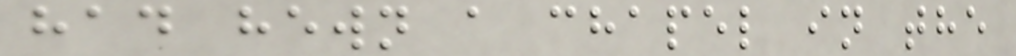had hewn a chapel in the
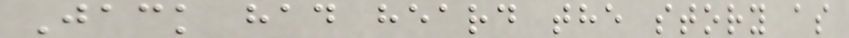Jack had heard the story as
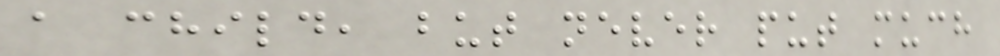a child, but never put much
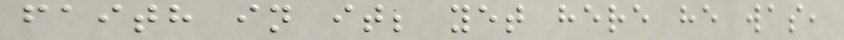faith in it; yet here he was,
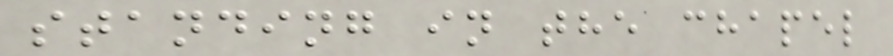standing in the chapel
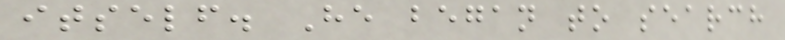itself. He began to search
